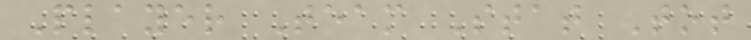Player Team Stat Tot
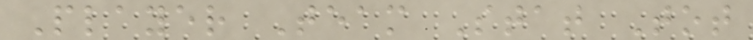Player Team Stat Tot
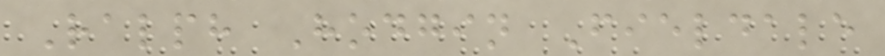Ralph Hodgin Fieldale
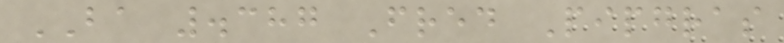BA .387 Fred Pipgras
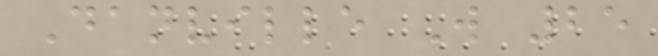Danville W 25
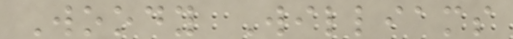Woody Williams
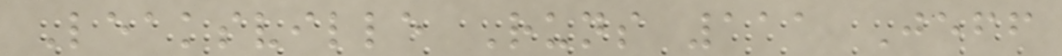Leaksville Runs 111 Jeff
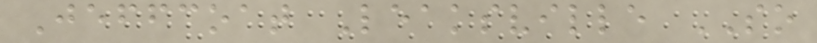Jeffcoat Leaksville SO
